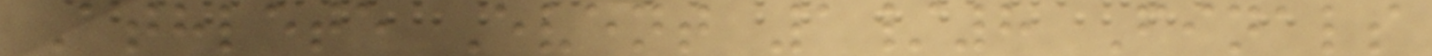Athlete Event 1/8 Finals
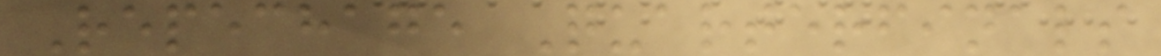Repechage Quarterfinals
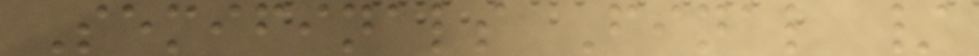Semifinals Final /
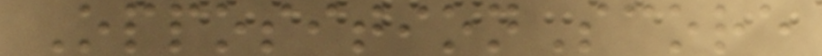OppositionScore
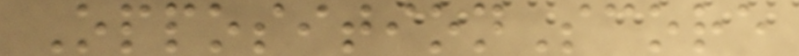OppositionScore
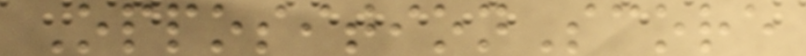OppositionScore
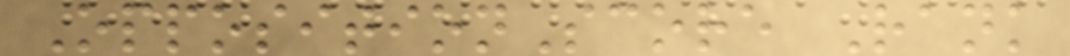OppositionScore Rank
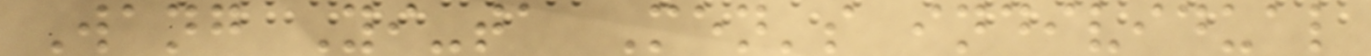Wang Yi-ta Men's individual
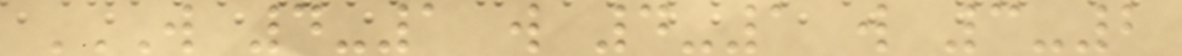W 4-1 W 4-1 W 3-2
